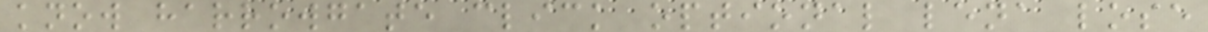know harrowgate click optional lena lose
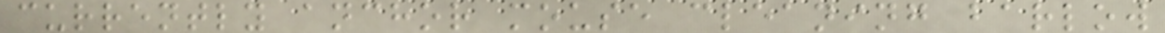currently anchor mouse cleaning barlow
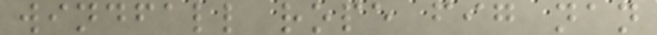windfall rope fig nan
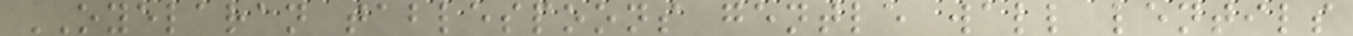OYELARAN tablespoons gentle wall lentils
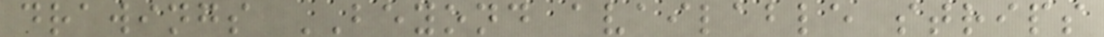drawings BEYOND available strips
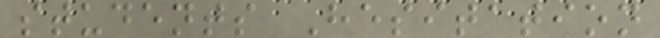students Hesitation
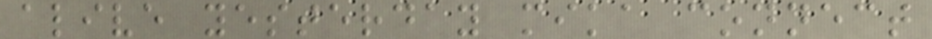alive yesterday mika connect
